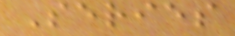Series
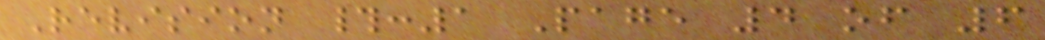Revision #:1 Page 4 of 6
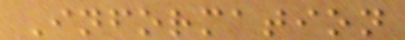Information
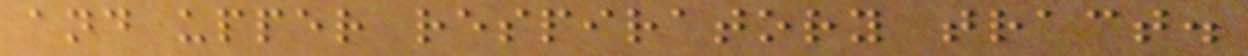and upper respiratory tract.
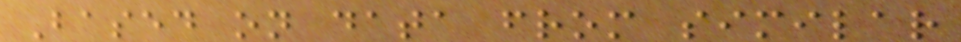Based on data from similar
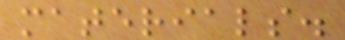materials.
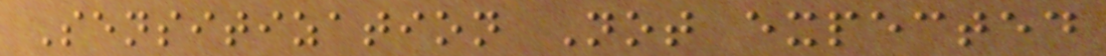Sensitization Not expected
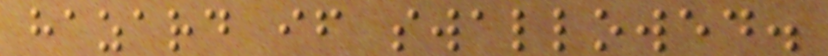hazard if swallowed.
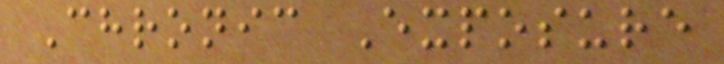Chronic Exposure
